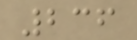236
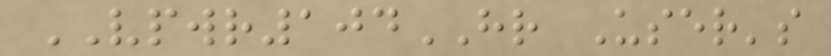VPWR104HR User's
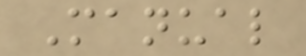Manual
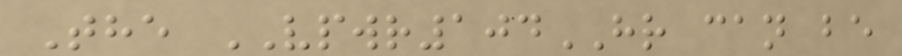The VPWR104HR can be
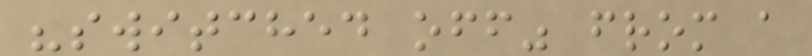"switched off" from a
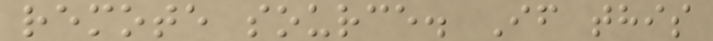remote source. If this
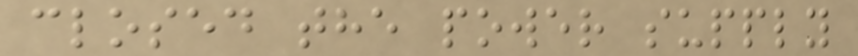closed the power supply
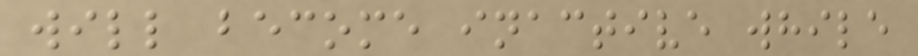will become inactive while
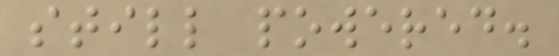still powered.
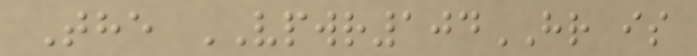The VPWR104HR is
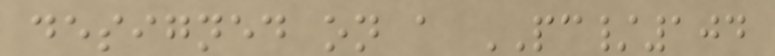designed on a PC/104
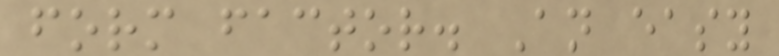form factor. An easy
